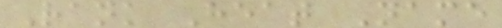Rank Heat Name
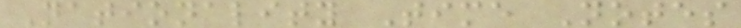Nationality Time Notes
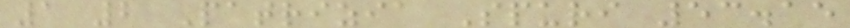1 2 Patrizia Spuri 53.15
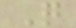Q
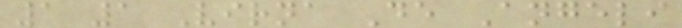1 1 Virna De Angeli
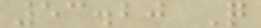53.20 Q
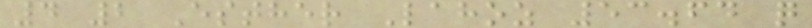4 2 Esther Lahoz 53.64 q
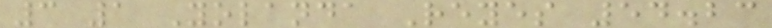3 1 Yolanda Reyes 54.23
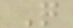Q
